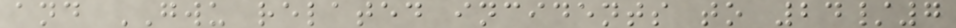and GWU related incidents to 24/7
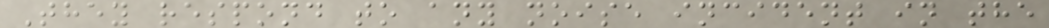They respond to any noise incident in the
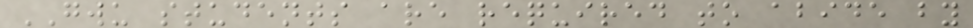GWU students are required to abide by
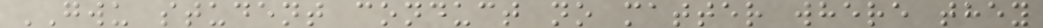GWU student conduct no matter where they
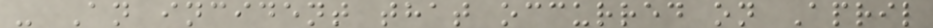- An incident that occurred on April
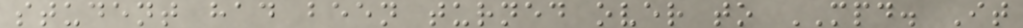student had been turned over to MPD. It
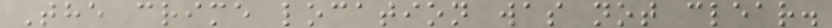The crime location was not clear.
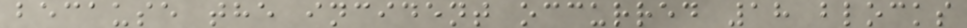because the incident occurred 18 blocks
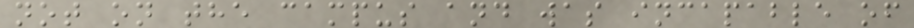not on the campus and was incapable of
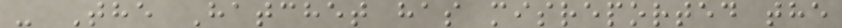- The Hatchet has misreported the
